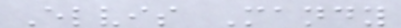Elvis Mandy
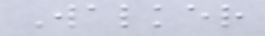Walker
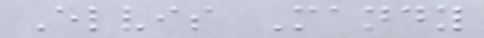Elvis Mandy
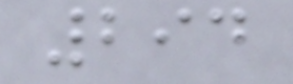294
